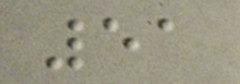51
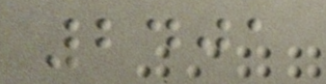2401
